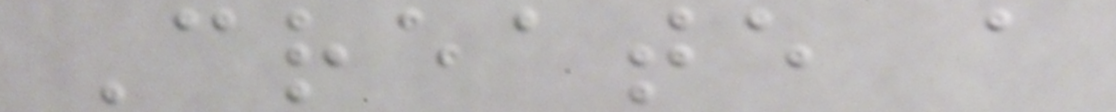Create a
